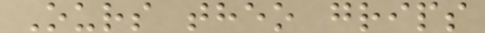Ours theo grips
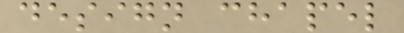design chapel
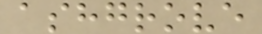ashgrove
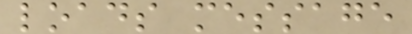loads message
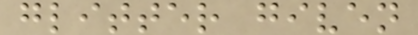glitter given
